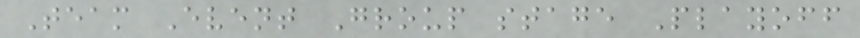Team Event Group stage Playoff
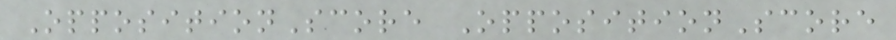OppositionScore OppositionScore
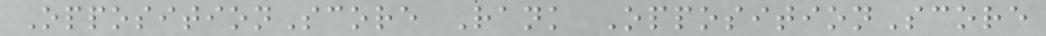OppositionScore Rank OppositionScore
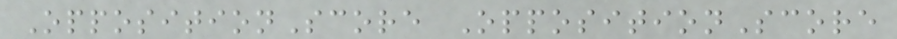OppositionScore OppositionScore
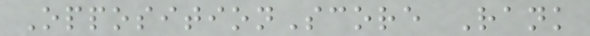OppositionScore Rank
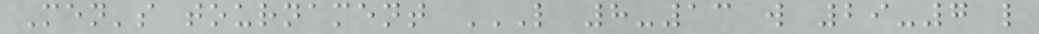Men's tournament L 8-13 W 29-7 L
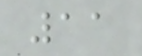11
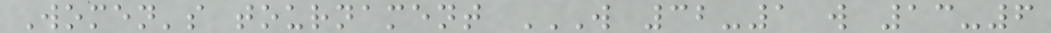Women's tournament W 32-1 W 13-6
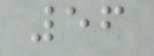56
